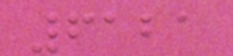6121
